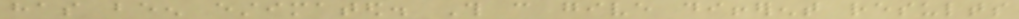has been estimated. This can give different results
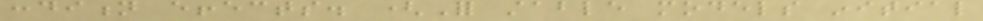condition effects. (For stable models initial
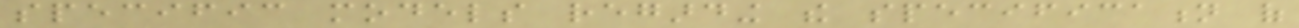specific models regarding the specification of
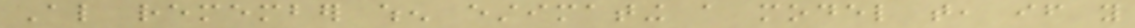Also remember when estimating a model that, if you
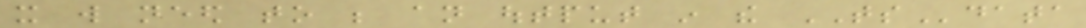it will need to be an output in the TSdata
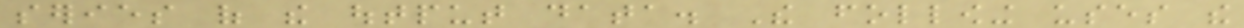series of the output data. The following uses the
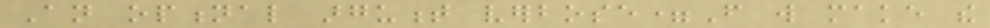An optional argument verbose=F will make the
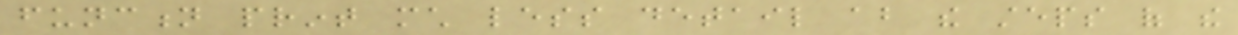function print much less detail about the steps of the
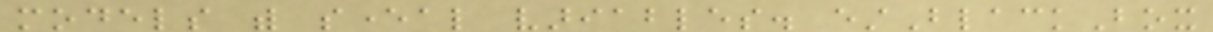models with several variables. estBlackBox
